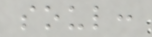soul:
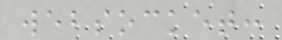websocket:
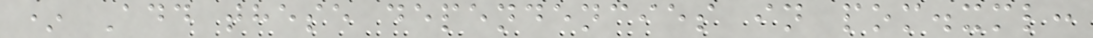* Add these dependencies in pom.xml:
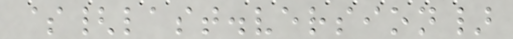${last.version}
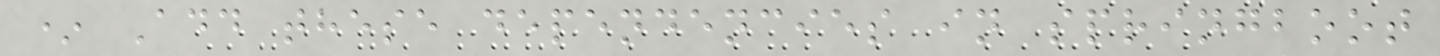* Add these dependencies in springboot
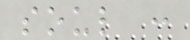soul :
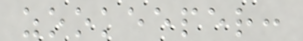zookeeper:
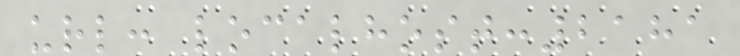url: localhost:2181
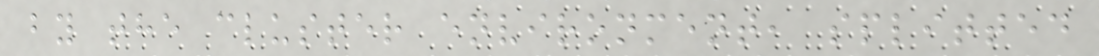by the cluster environment, splitted
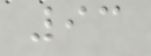93
